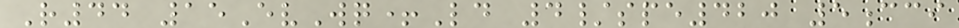R44 15EvWq+Ld 4/spe420 5cci
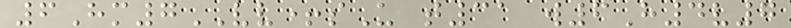6Hm7VV+sU t31 w6H4v7
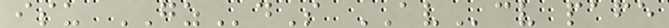isu GZdS AVcv pafe
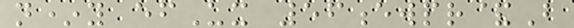n*y efUx 56ewpr&B
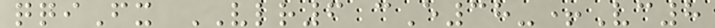qqiFx VLR6 cE38-+Vc8
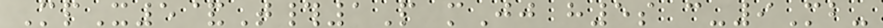MpX5&T#1P mJj h5s c-9Mb-
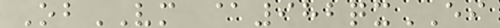ObVM @982qxEI
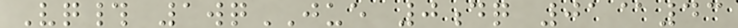Vq# 1wqJUE 0dq 01@43
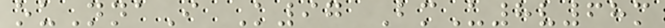ouNnaI K97 BmU8v68m
